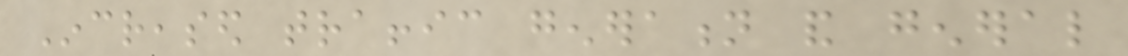Increased traffic generation and general
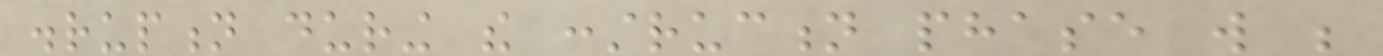disruption during the construction phase will be
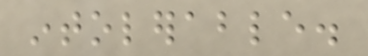intolerable.
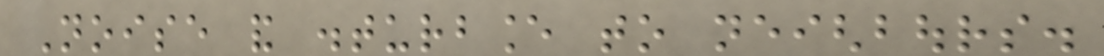Noise and disturbance to neighbours.
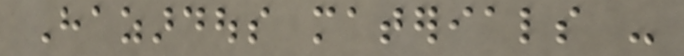Hazardous materials -
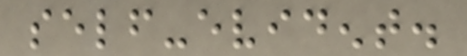self-evident.
